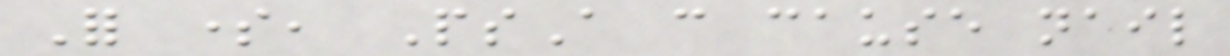For some, PsA can cause nail
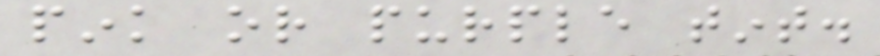pink or purple tint.
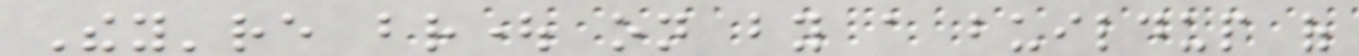They're brought on by a buildup of
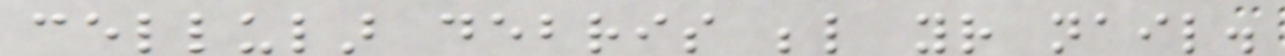cellular debris below your nail.
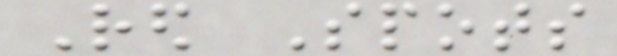Red Spots
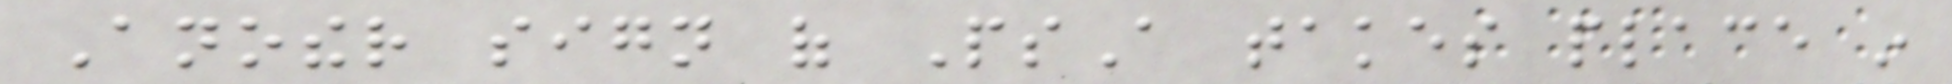Another sign of PsA takes place in
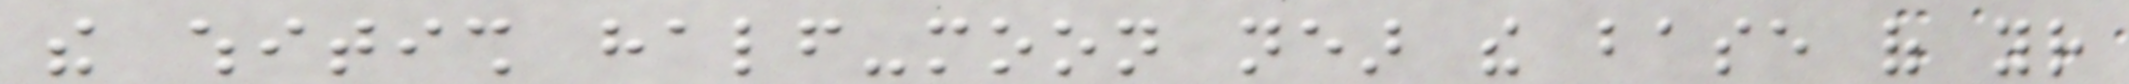the whitish half-moon near the base of your
